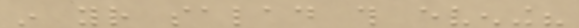in your salad this evening?
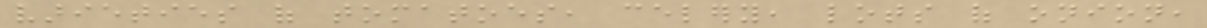varieties of tomatoes, celery, lots of onion,
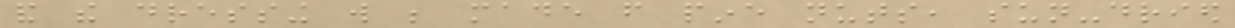and the dressing will be made from pine nuts, sun-dried
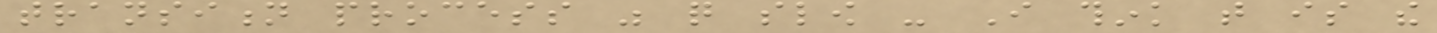transition process was quite slow - I think that is the
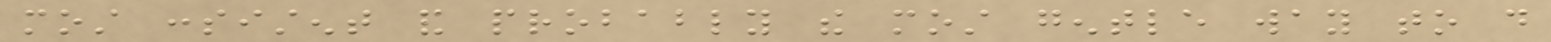most consistent and probably the most gentle way to do
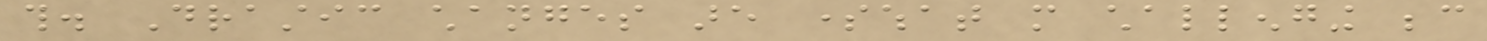this. Drastic changes are somewhat more challenging because
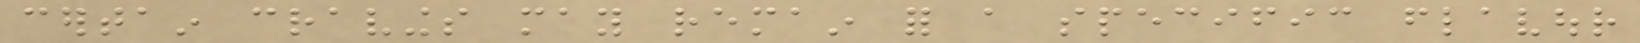certain cravings may remain for a specific flavour
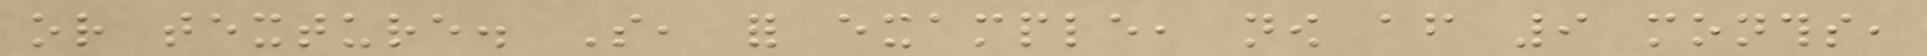or texture. So, for example, now after 9 months,
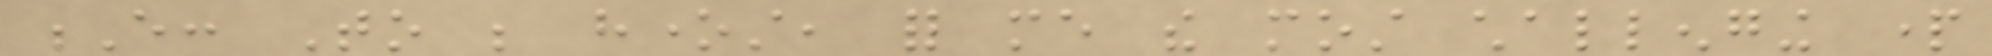E: To be honest, for me the most challenging part
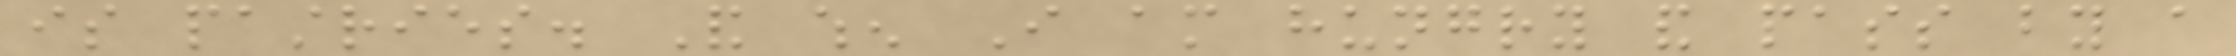is pastries. And when I am hungry and pass by a
